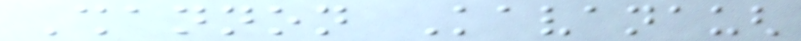Shannon Kavanaugh
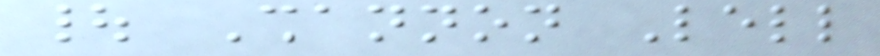| Shannon Lell
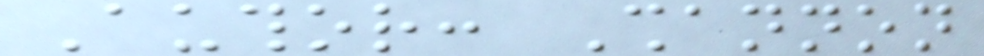Author: Shannon
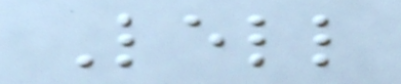Lell
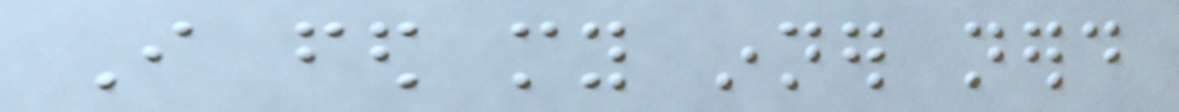I fed my inner nerd
